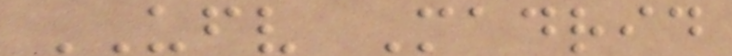UFV Madrid
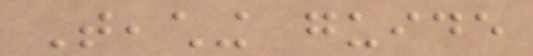Teaching guide
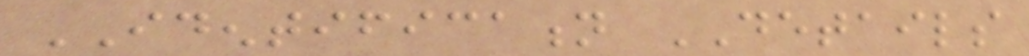IDENTIFICATION DETAILS
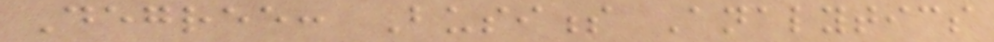Degree: Business Analytics
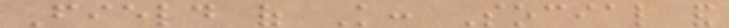Field of Knowledge: Social and
